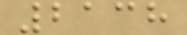2138
